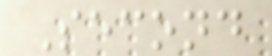Second
